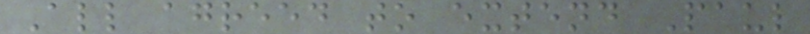All agreed to extend Paul
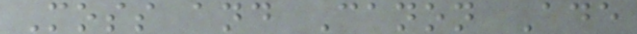Moss and Canon Ade
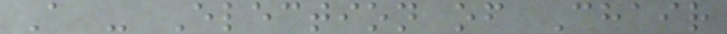A - Election of Chair
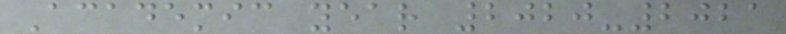Academic year 2020-2021
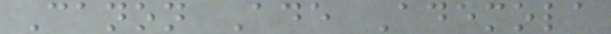Canon Ade Ademola
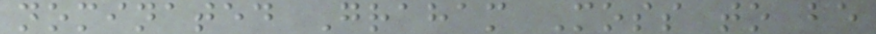nominated Graham Moss to be
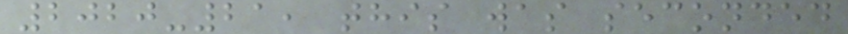2020-21, this was seconded
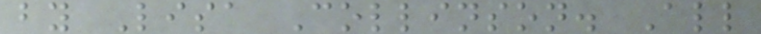by Lisa Collinson. All
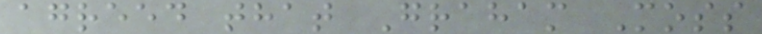agreed that Graham Moss
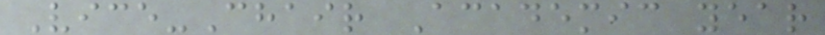Vice-Chair Academic year
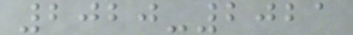2020-2021
